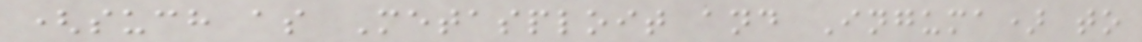(such as Metasploit and Inguma) to
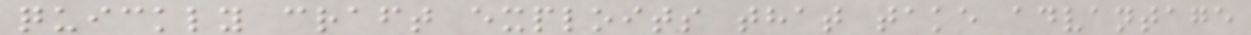quickly craft exploits that take advantage
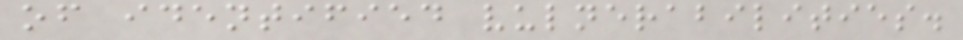of identified vulnerabilities.
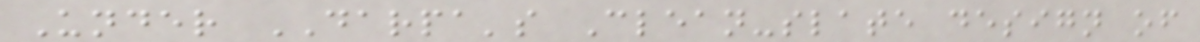Under DARPA's Clean-slate design of
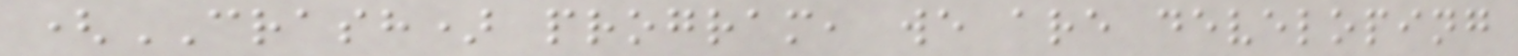(CRASH) program, we are developing
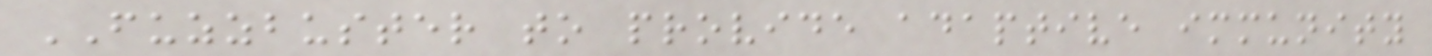FUZZBUSTER to provide adaptive immunity
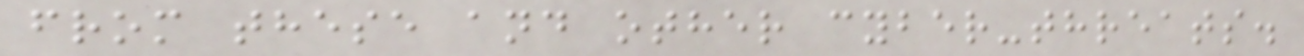from these and other cyber-threats.
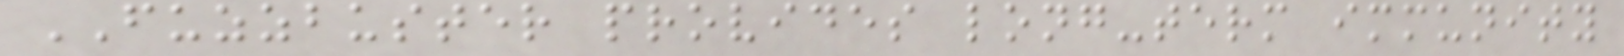FUZZBUSTER provides long-term immunity
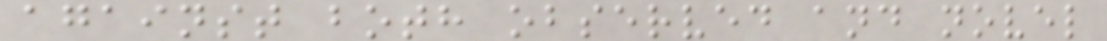against both observed and novel
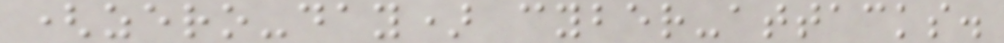(zero-day) cyber-attacks.
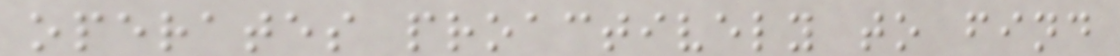operates proactively to find
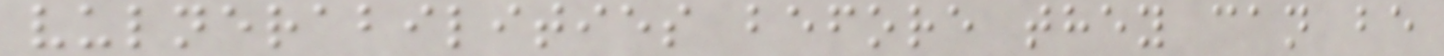vulnerabilities before they can be
